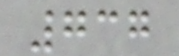737
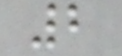2
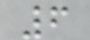6
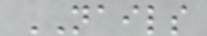NAILS
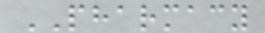PHARMACY
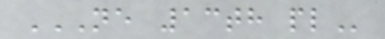NE 13TH PL
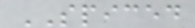SPICED
